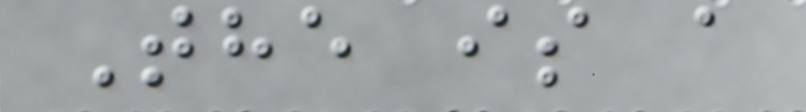The is a
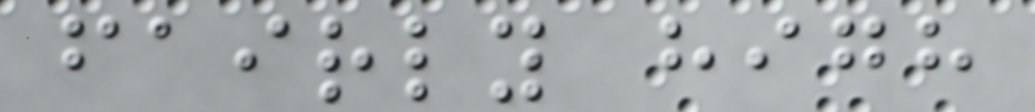fairly high
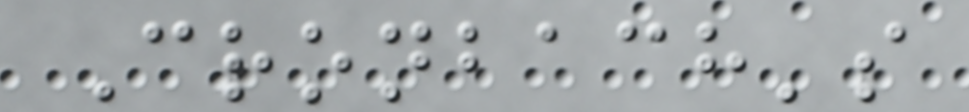Cronbach's
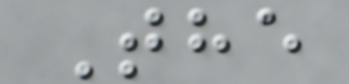The
